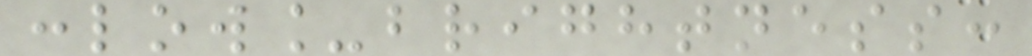:low_brightness:
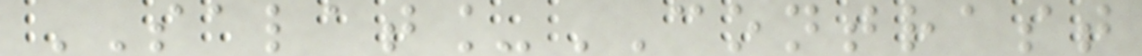SALAT_CONTRAST
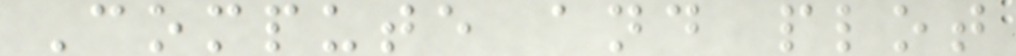Compute and plot
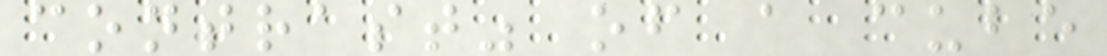contrast" of a cube
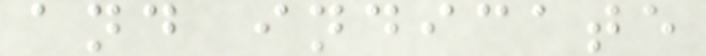and indicate
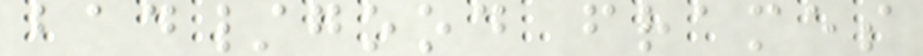bad/good frames
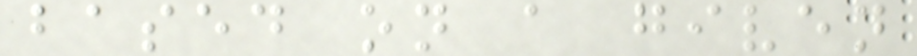based on a given
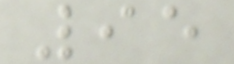95
